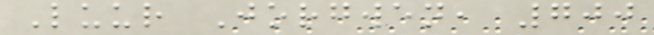Luur Jorgwen, 700
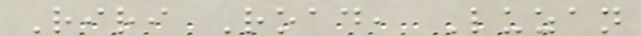Riri Road, Luzan
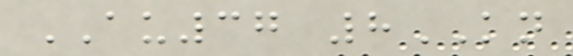AU37 8KN
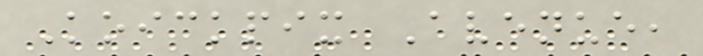Koickpix Avenue,
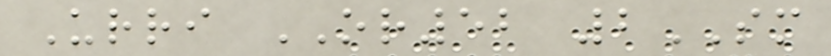Urri OR52 2SM
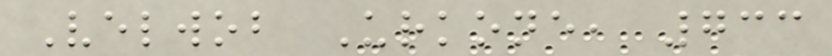Velwob Urkone, 733
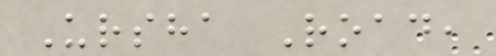Ursha Road,
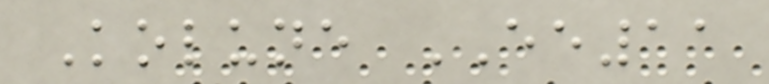Kolune EE11
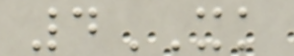4XK
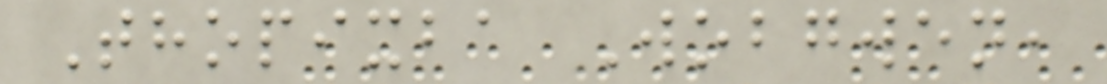Thopixba Wobgwen,
